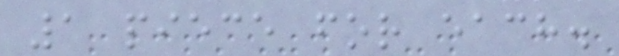1 piece for each.
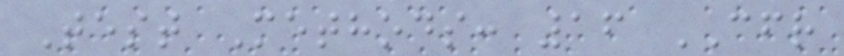Test Methods: 16 CFR
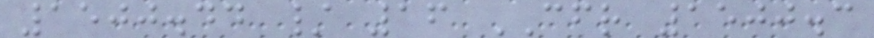1500.44 / 16 CFR 1500.3
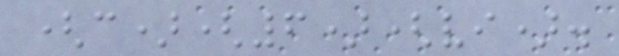(c)(6)(vi).
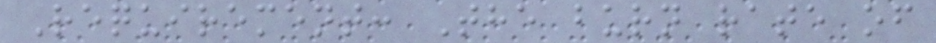Requirement: The burn rate of
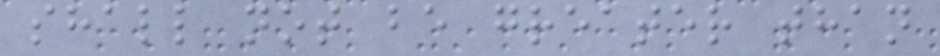shall not be greater than
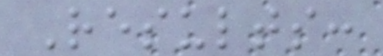Results:
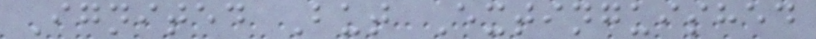Ignited But Extinguished
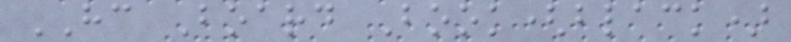HC Board Book(black)
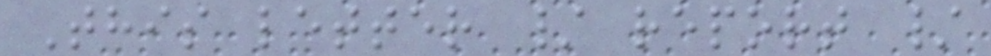This letter / report /
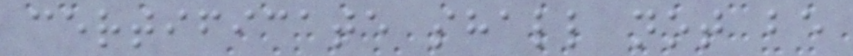certificate shall not be
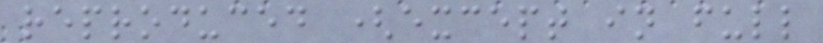reproduced (except in full
